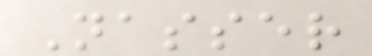Nasser
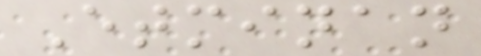Etminan
